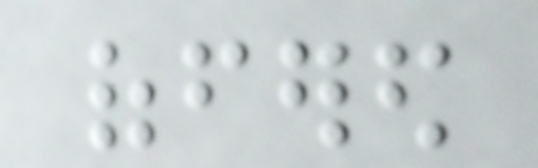offered
